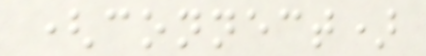(connect)
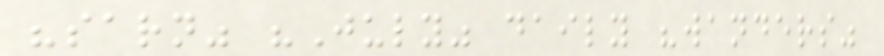"sarn" "July" daily "wanders"
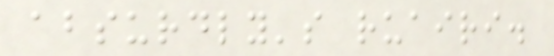absurdly's ruairi.
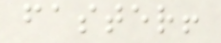faster!
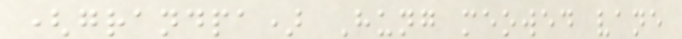(grandpa) Hung meowed vane
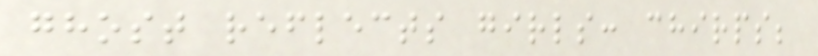ghost reflects girls: chirps;
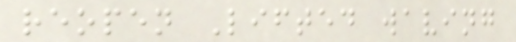reopen Lifted waving
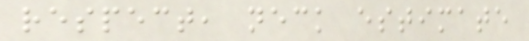respect, neck estimate
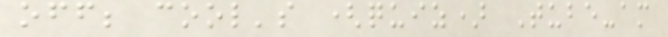off; cool's (quiz) Tube-am
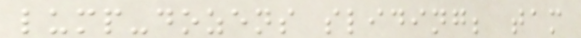lump-dozens sliding; tam
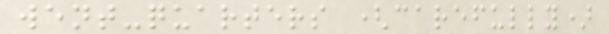went-quarters (carefully)
